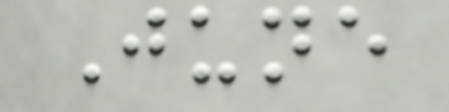June
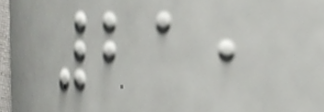21,
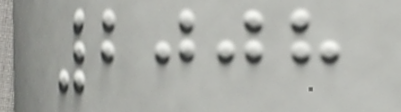2008
